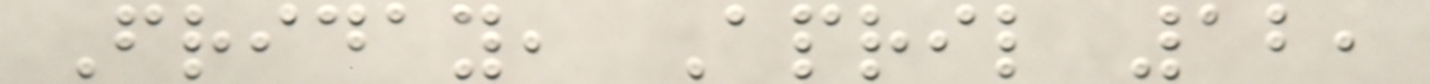Friday, April 12,
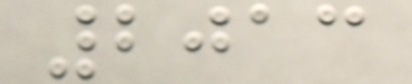2013
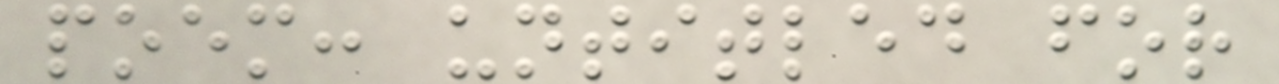poem: untitled for
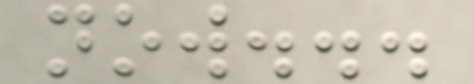now...
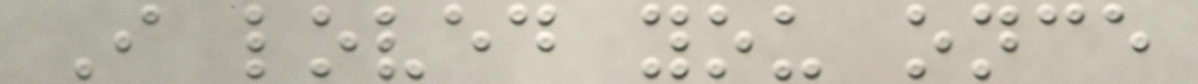I loved you once
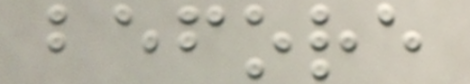before
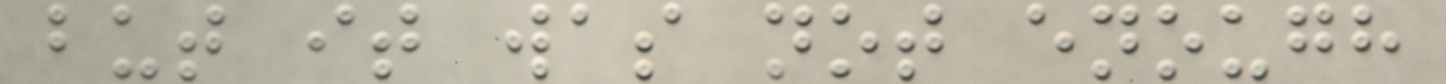but it was not enough
